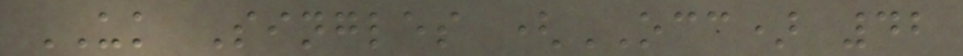UK Singles (OCC) 42
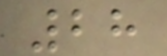28
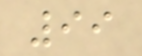99
